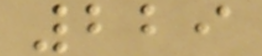229
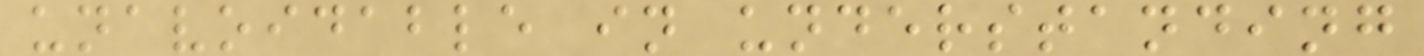unavoidable in understanding
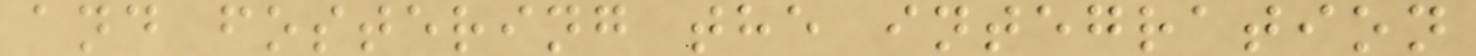and fostering the integration
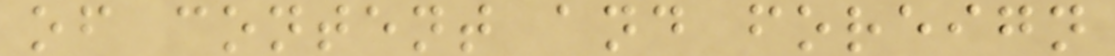of content and foreign
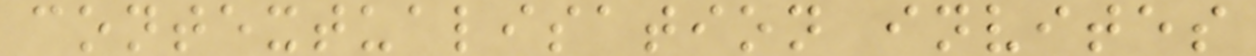contextualisation invites
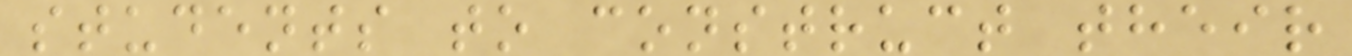students to construct their
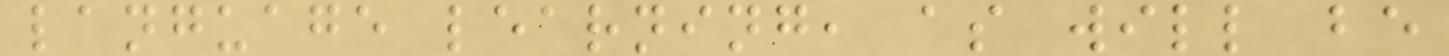language learning, as will be
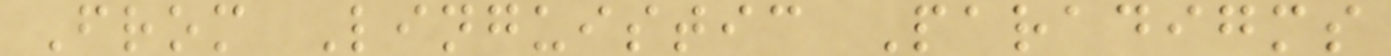From Linguistic Paradigms
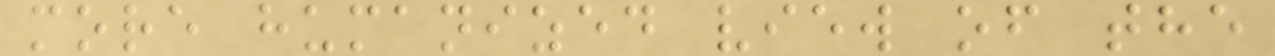more humanized view of the
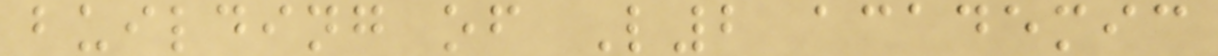building of L2 academic
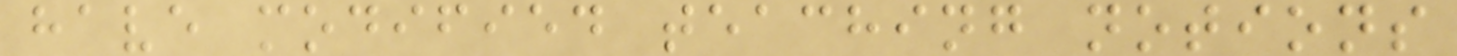have modified teaching notions
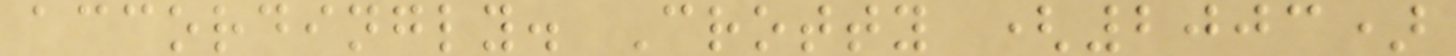accordingly. Crotty (2003)
